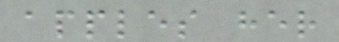apples her
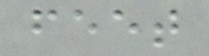feet
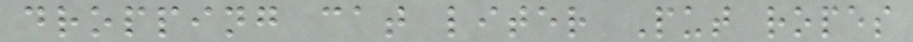dropping cat liter Put ropes
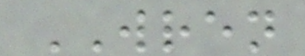WREN
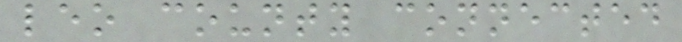leo county connected
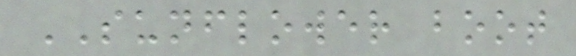SUNFLOWER boot
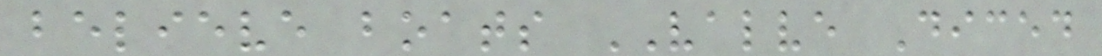believe boats VALVE Diced
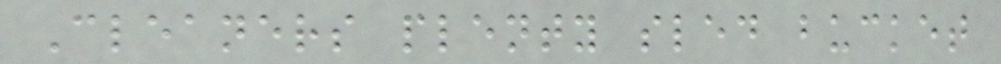Cleaners plenty sled bucket
